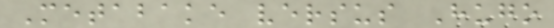Metabake versus Hugo
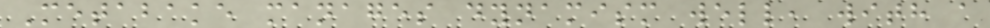Metabake manages dynamism well, with a
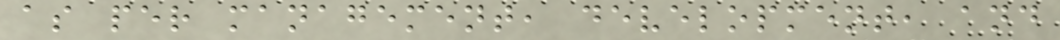as per management, development, and
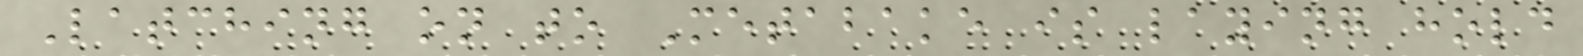Latching on to Metabake is laying hold
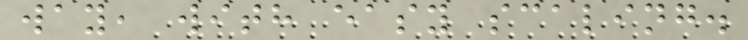way, with easy scaling.
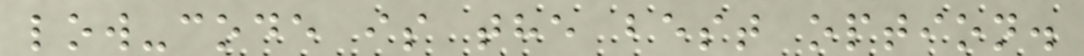low-code is the best option.
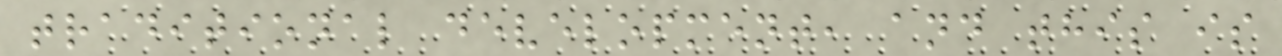traditional development, and this is
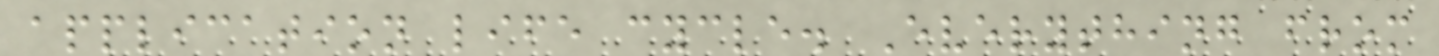application life cycle. Everything from
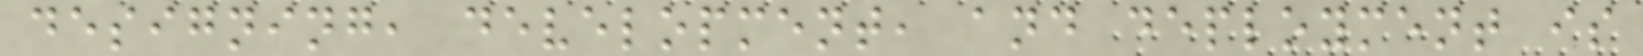designing, development, and deployment is
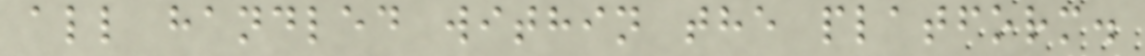all handled within the platform.
